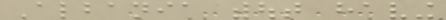Albania without having
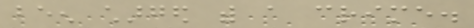been charged with a crime.
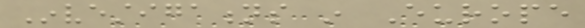Investigations in Europe
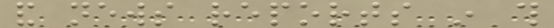and news reports in this
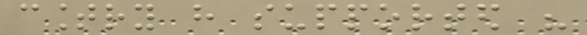country have supported his
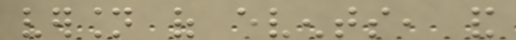version of events, and
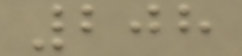208
